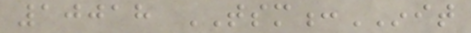10018 TSM:INIT
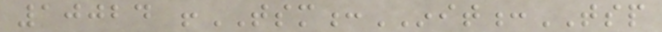10024 !TSM:INIT:TSP
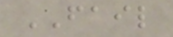FAIL
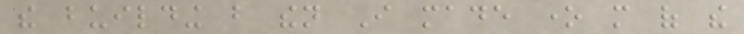the building but then I made one more of the
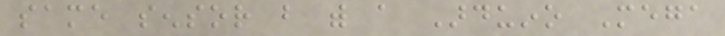same sensor but with a Arduino Mega
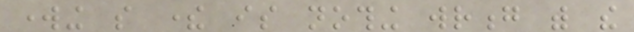working so there is nothing wrong with the
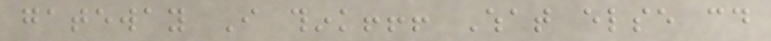gateway I think!!! What else could
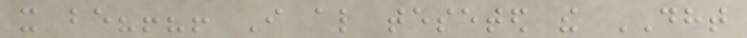it be?!?! I also teseted the DHT
